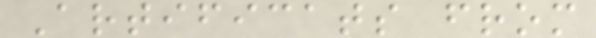Artificats from
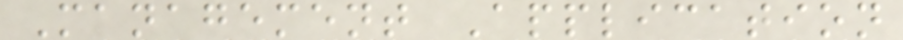Management Application
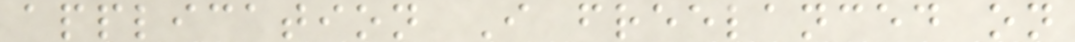application I freelanced on
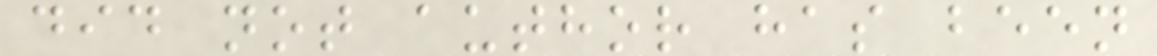did not author has been
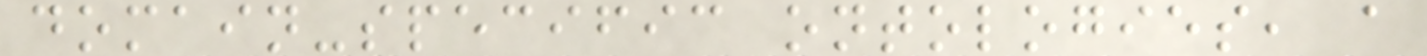domain-specific ontologies, a
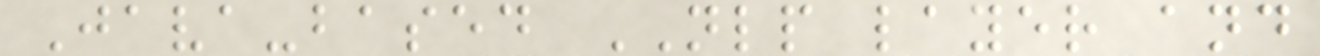Java-based NLP layer and
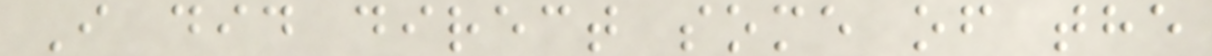I did direct some of the
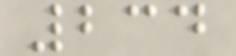234
